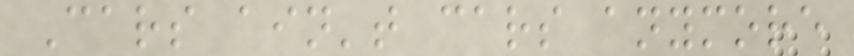Cars ain't cars anymore
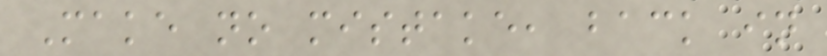Make no mistake, back in
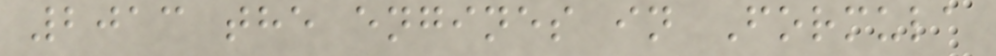2013 the engines in Formula
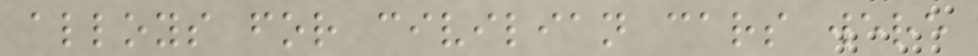alloys for civilian cars were
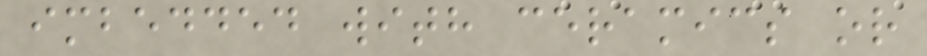imbedded with ceramics or
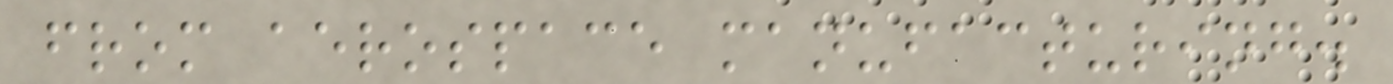from aerospace manufacturing.
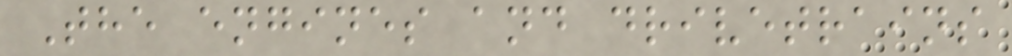The engines and drivetrains
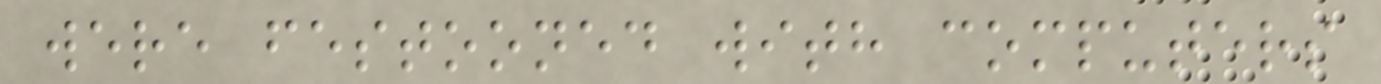were festooned with computers
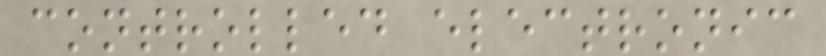controlled electronic
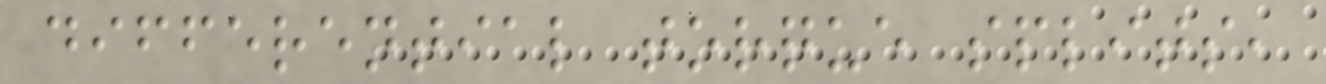differential torque splits,
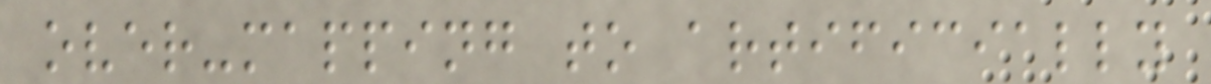over-mapping to artificially
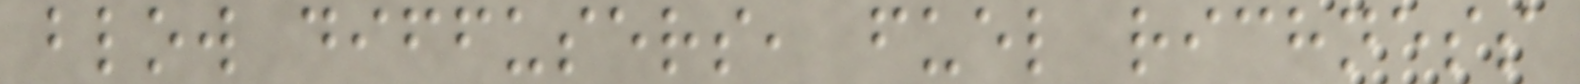blow diffusers, fuel richness
